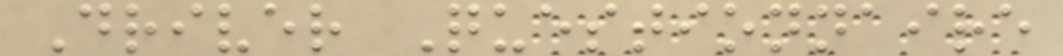Driver Questionnaire
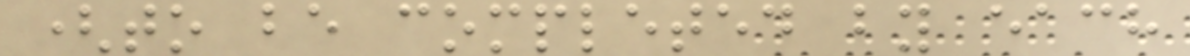(to be completed by each
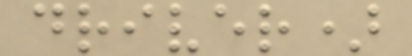driver)
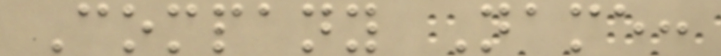Company Name:
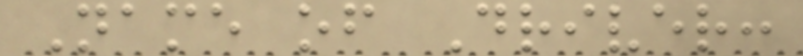Name of Driver:
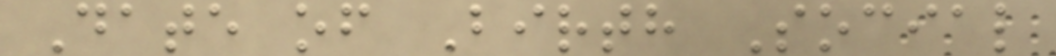Date of Birth Social
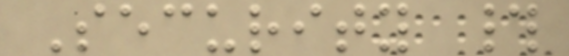Security #
